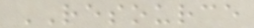RESOURCE
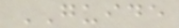GUIDE
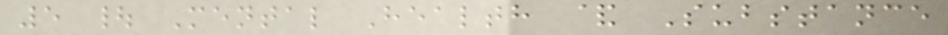5 | Mental Health & Substance
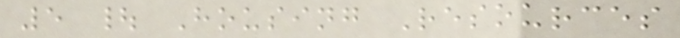5 | Housing Resources
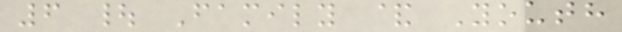6 | Family & Youth
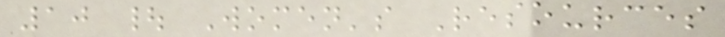10 | Women's Resources
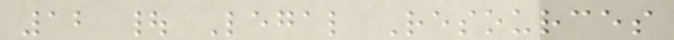12 | Legal Resources
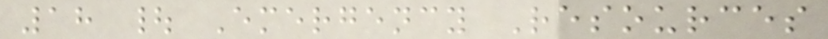18 | Emergency Resources
